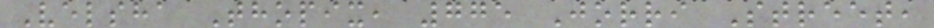Velsha Thopix, 775 Jorri Street,
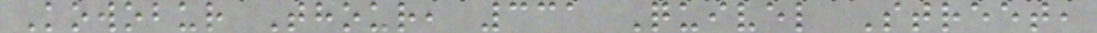Kowobur Thour, 331 Quivel Street,
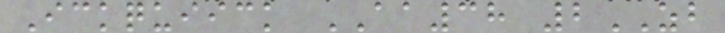Ickquiick AA38 2ZB
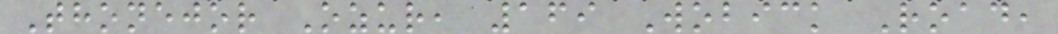Thonejor Ozur, 169 Wobick Road,
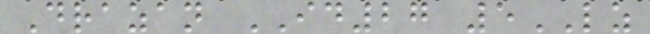Drazan ID27 5LZ
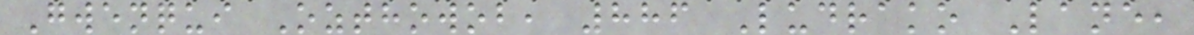Gwenqui Ozthowob, 886 Ludrako Lane,
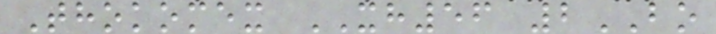Thokomex XH56 2BO
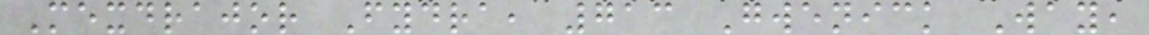Mexdrajor Fydra, 713 Gwenick Way,
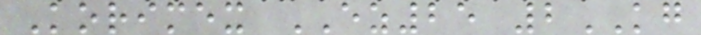Korimex EZ25 2KG
